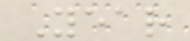Year
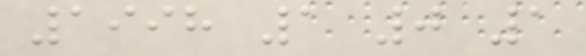1998 1 0 1
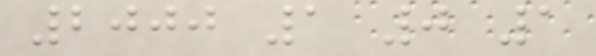2000 1 0 1
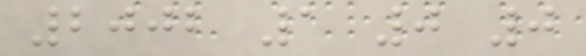2002 1 0 0
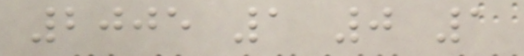2005 1 0 1
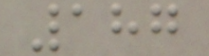187
